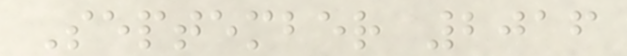September 2016
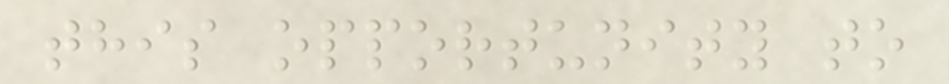this opportunity to
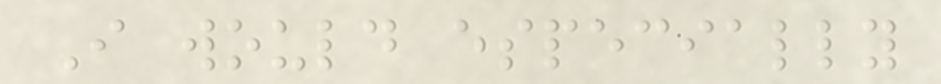I would especially
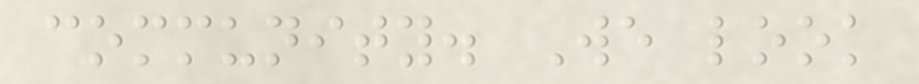community. We look
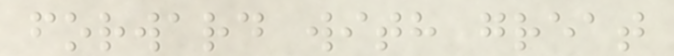forward with great
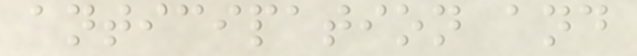anticipation and
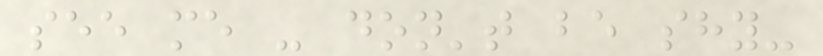see me - don't be shy-
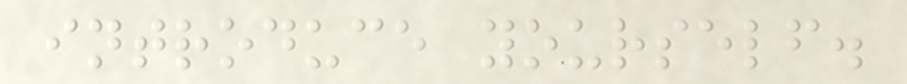introduce yourself.
